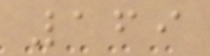169
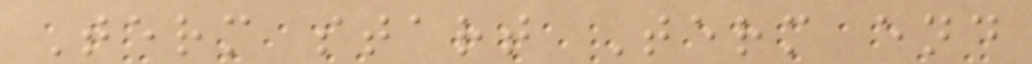Term start Term end
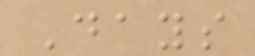Days
